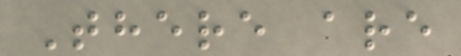There are
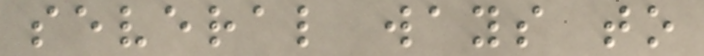several ways to
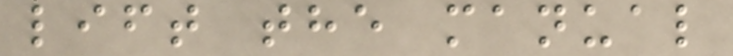lift the manual
